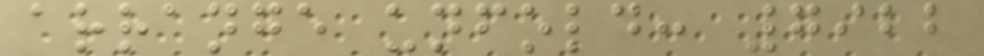arrange unfold: 7922
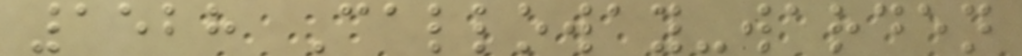1528 Calloway-warden
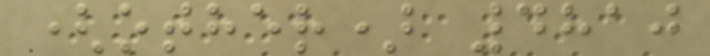(other) 4810
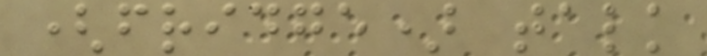(fridge) talk
